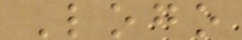Logo
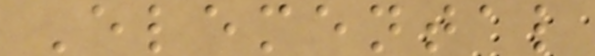Elemental
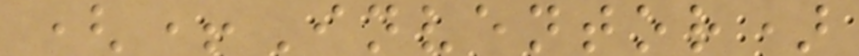(+Inventor)
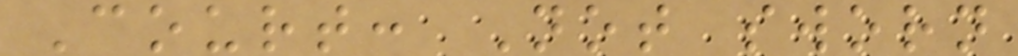Court: Not sworn
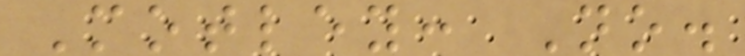Motley: No.
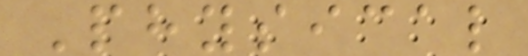Physical
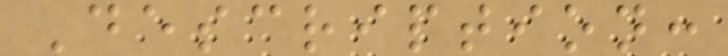Description:
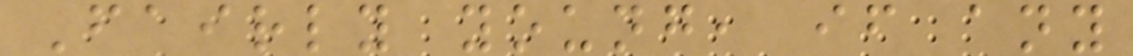Fairly young, if any
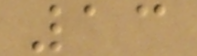13
